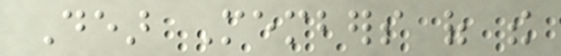Dear Members of the
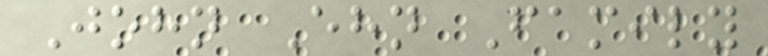John Ehn Family
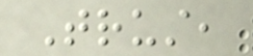Trust,
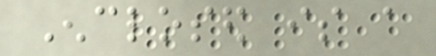Enclosed is a
